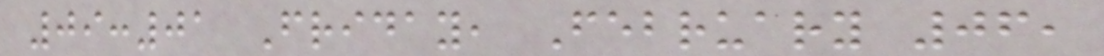09:01 Friday, February 06,
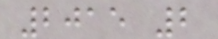2015 2
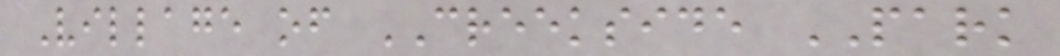Village of CREEKSIDE PARK
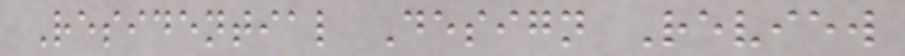Residential Design Review
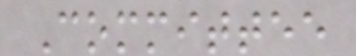Committee
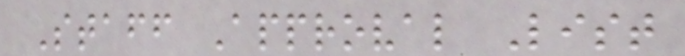Staff Approval List
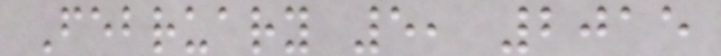February 5, 2015
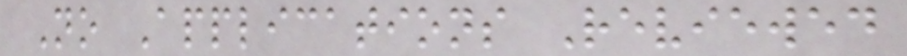No Applications Reviewed
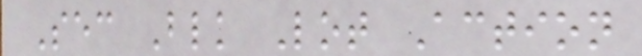Sec Blk Lot Action
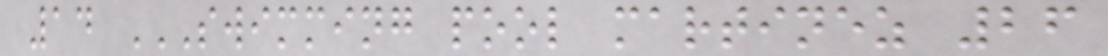14 SWIMMING POOL MARTINEZ 26
